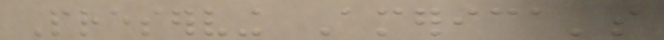Preserving America's
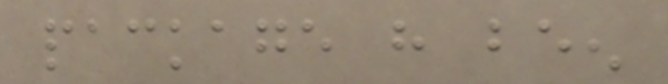package have been
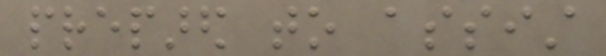prepared to assist
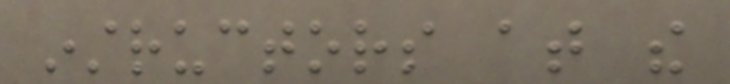instructors at the
